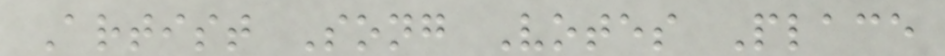Artist Song Votes Place
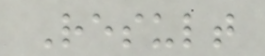Result
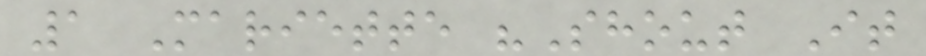1 Mariette "Shout It
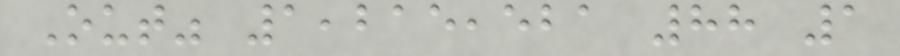Out" 1,215,521 88 1
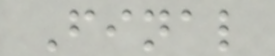Final
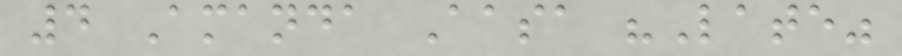4 Amanda Aasa "Late"
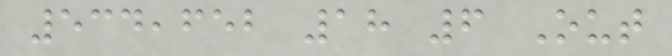534,652 18 6 Out
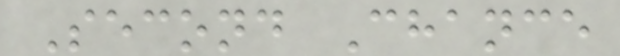Second Chance
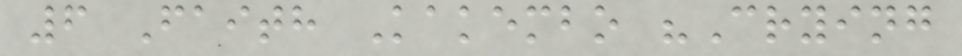6 Faith Kakembo "Crying
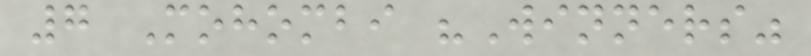7 Mohombi "Winners"
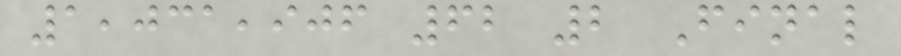1,031,906 62 2 Final
